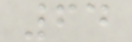64
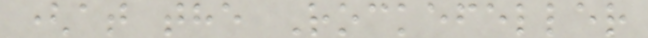(at the Rockefeller
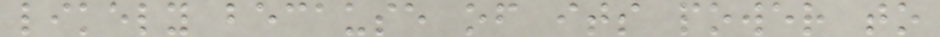likely because of its power to
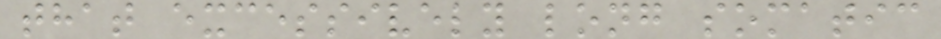that excessively long somatic
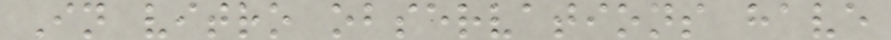In vitro observations have
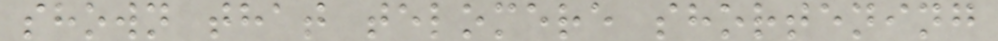shown that telomere shortening
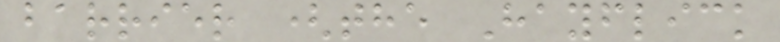barrier (the Hayflick
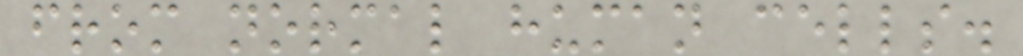from normal human cells.
